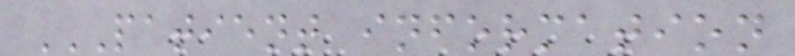PATIENT INFORMATION
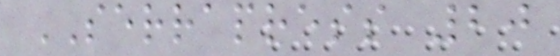SERRAPRESS 20
